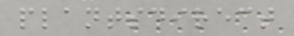plantsdirect
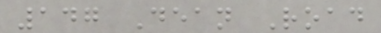147 Dean Road
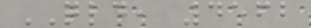QLD, 4562
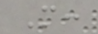M:
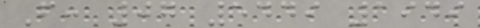F: 07 5449 1949
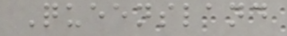Queensland
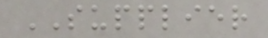SUPPLIER
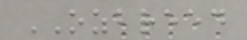OZBREED
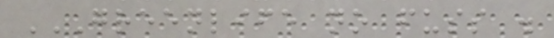GREENLIFE NO FUSS .
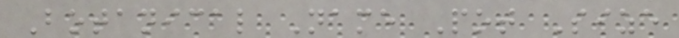Botanical Name Pot Size
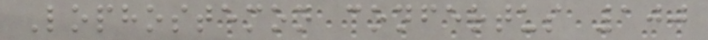Lophostemon confertus 100
